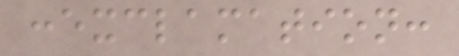:exclamation:
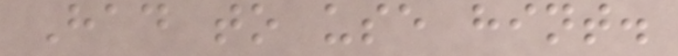Had to use hint.
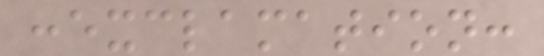:exclamation:
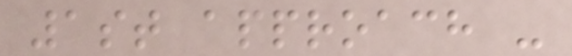1st approach -
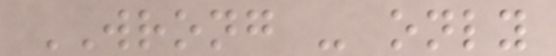WRONG - only
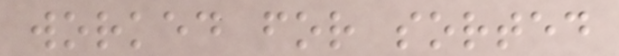worked for sorted
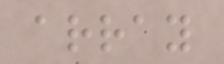array
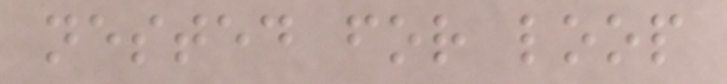nested for loop
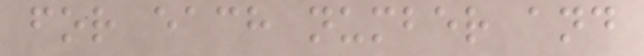for each number and
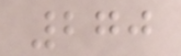270
